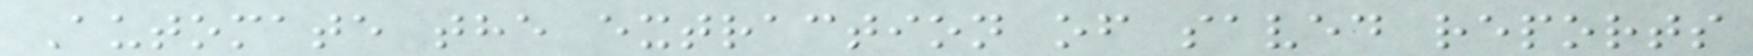Automate the extraction of saved reports
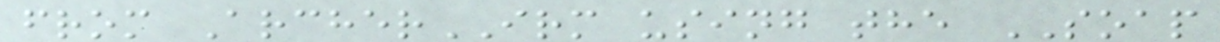from ArcherIRM using the SOAP
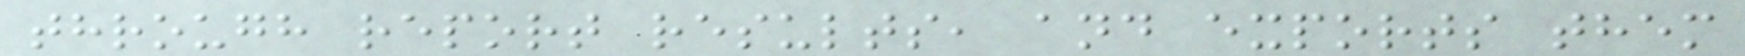through report results, and exports them
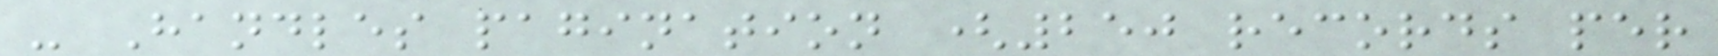- Handles pagination (250 records per
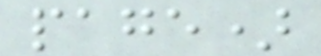page)
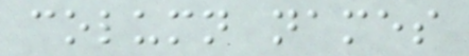column names
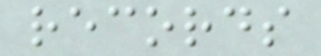records
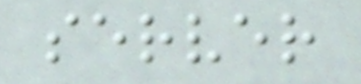server
